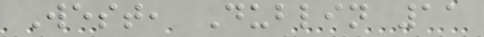West, Dublin 11
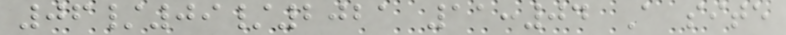06/09/2021 11:04 A site
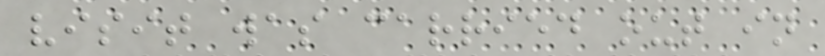visit was carried out in
